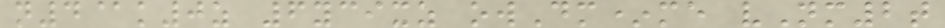n4@k0z 6ycixz owDm*me vNm2t
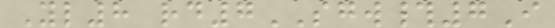Yl8 rd7SGW#7I
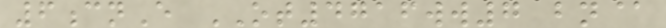6cnE OT4716ww7 bn@
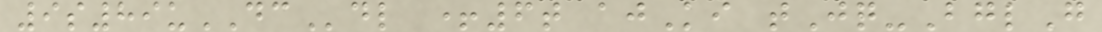9s89uDCdl +6t ajKi tJq-BglG
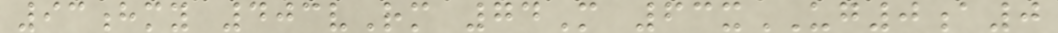93hmy 403vRm 74M 63xUG0a0
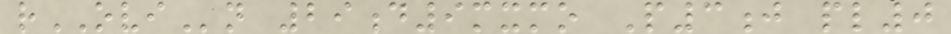rOVIn 29d9mxmo P3j pl0
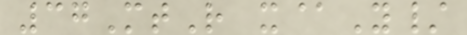37MtR x@Y/
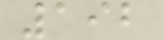192
